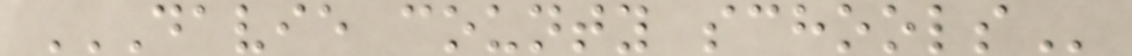DAVIE COUNTY SCHOOLS
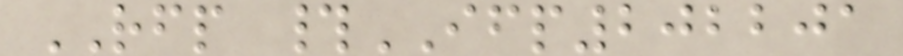RFP #IFP202201
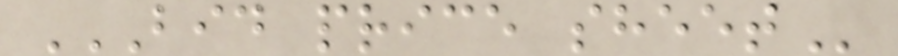BID PRICE SHEET
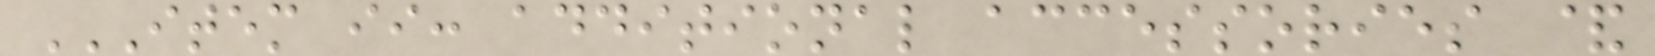ITEM II: ADDITIONAL ACCESSORIES &
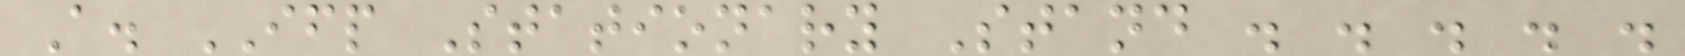A. IFP Stationary Stand . . . . .
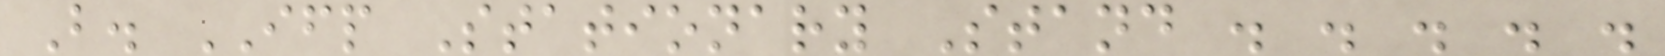B. IFP Stationary Stand . . . . .
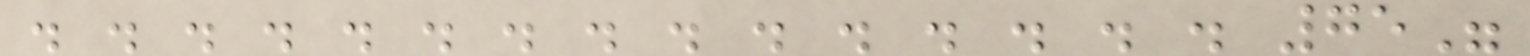. . . . . . . . . . . . . . . 75"
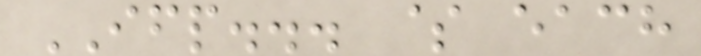IFP... $ each
